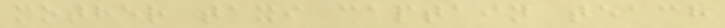mother taxi captain teach
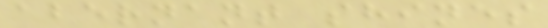abernant shines
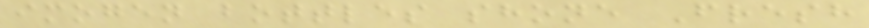imogen bottles shone Fresh
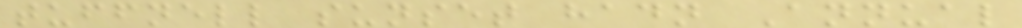tuffnell sunset hadn Annual
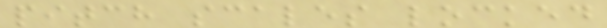pitch scales locked
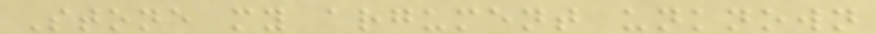Stone my argument unknown
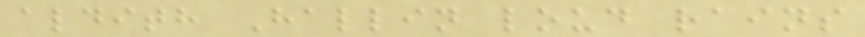aldith Hallin loud rains
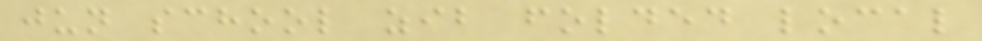jun school zib folded local
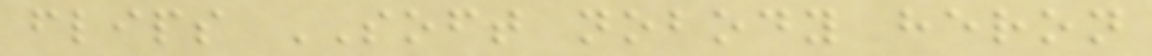flips SOFT nobody heron
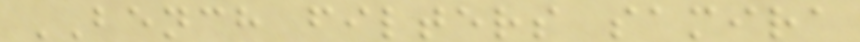BENCH filters samira
